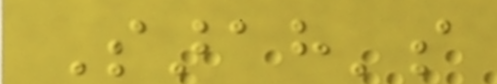Sarah's
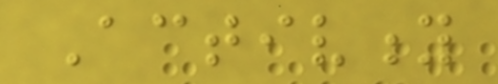Activity
